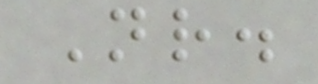Nr.
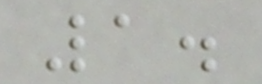1.
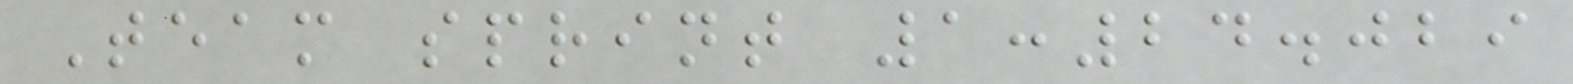Team sprint 1:24.029
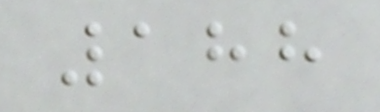188
